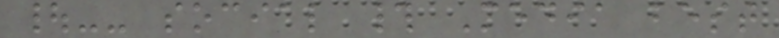|-- social # Media best
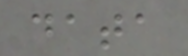data
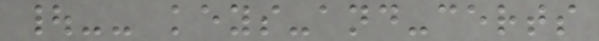|-- keys-and-certs
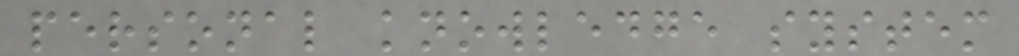personal knowledge system
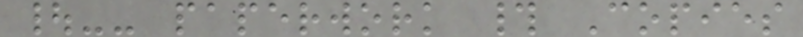|-- paperwork # Copies
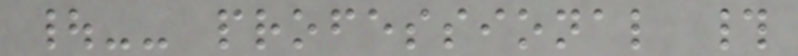|-- professional #
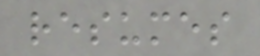resumes
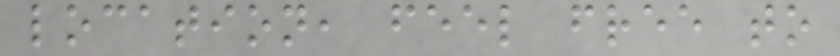location, feel free to
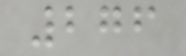276
